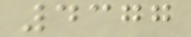4377
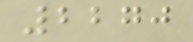2270
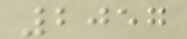2057
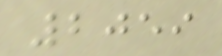2059
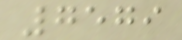7579
